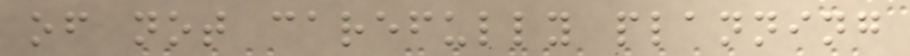of not carefully planning
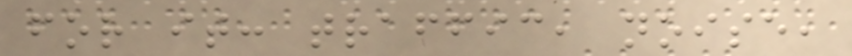for it: traffic, noise,
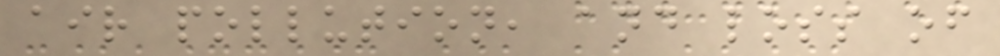air pollution, and loss of
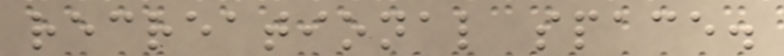recreational space.
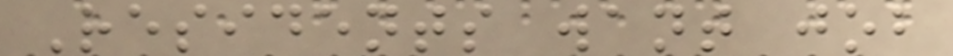Residents want job
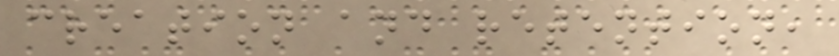creation and retention,
